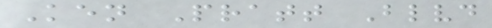Ken Pratt Blvd
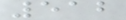512
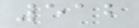512
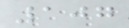107
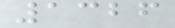1326
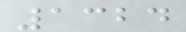1324
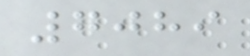7089
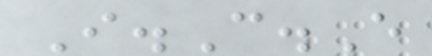I.C.E
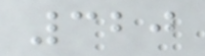320
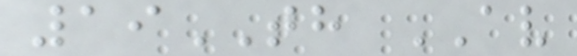19TH AV
